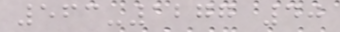563-1277 40
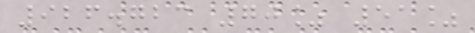926.723 70% 51%
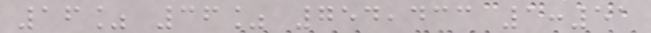16% 36% 754,433 1:51
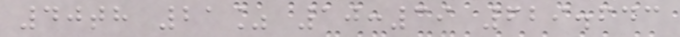40th 21% 10:39 629.643
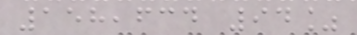158,634 94%
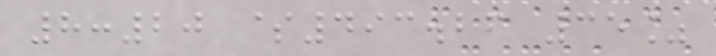8:20 $493.26 35%
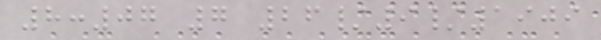8:07 7 26/9/1909
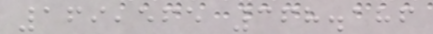169,565 368.186
